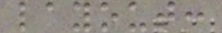layout:
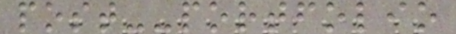post--portfolio
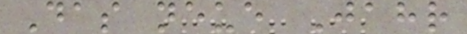Das neue Jahr
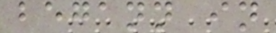begann in
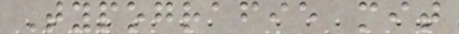Typografie mit
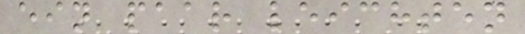ein paar leichten
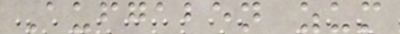Aufgaben zum
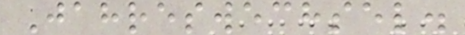Jahreswechsel.
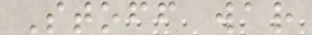Stoff war
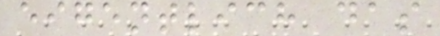eigentlich das
